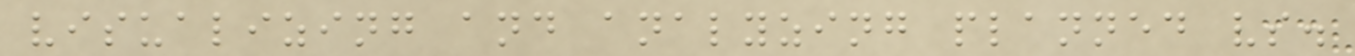visualizing and analyzing planned vs.
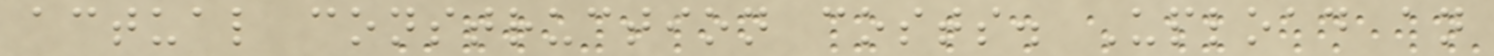actual construction costs. Upload an
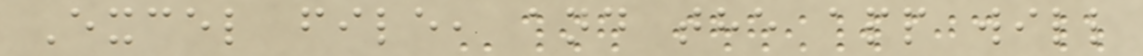Excel file, and the app will
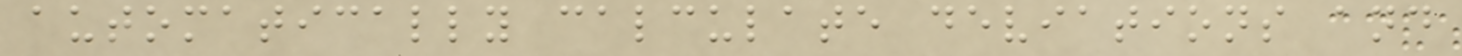automatically calculate deviations and
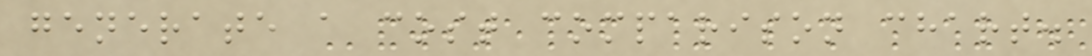generate a cost comparison chart.
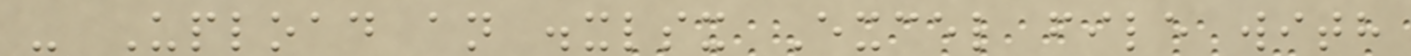- Upload an .xlsx Excel file with
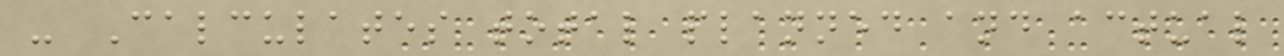- Calculates total planned and actual
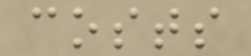costs
